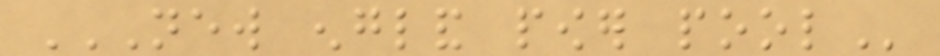NEW ENGLAND POWER POOL
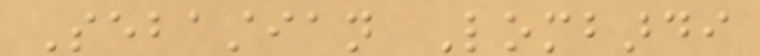Sebastian Lombardi
